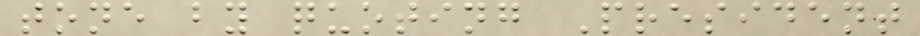tone by quoting President
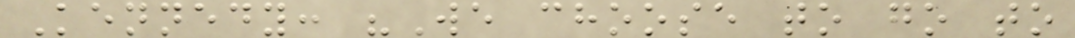Kennedy: "We choose to go to
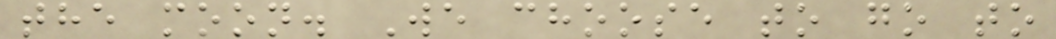the moon. We choose to go to
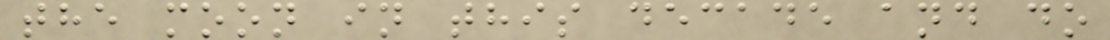the moon in this decade and do
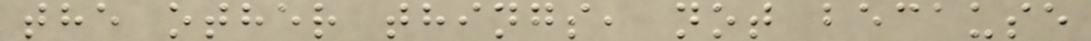the other things, not because
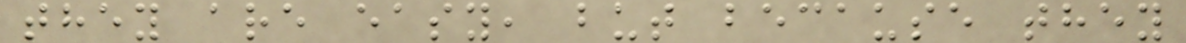they are easy, but because they
